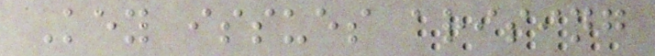Key issues arising
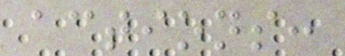actions:
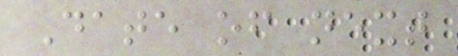Date of next
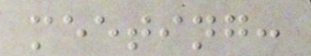meeting:
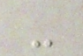-
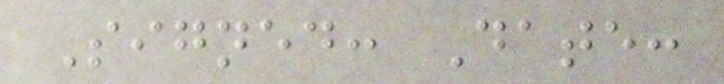Signed: Date:
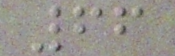66
